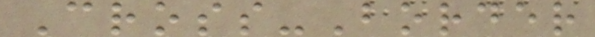Cross-Border
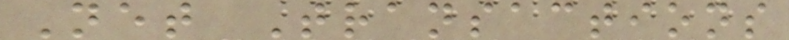Net Transactions
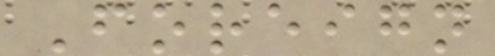Foreign
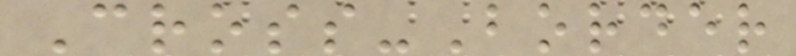Cross-Border
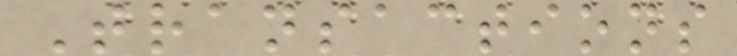Transactions
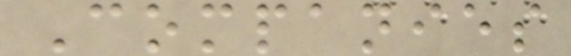Companies
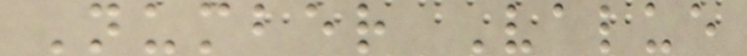Number Value
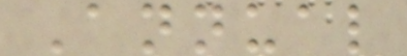Annual
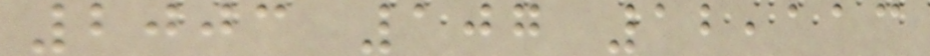2003 107 12,113
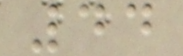44
